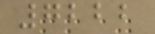7222
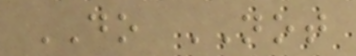DO NOT
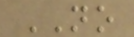NO
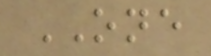ONE
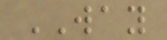WAY
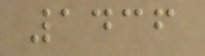1436
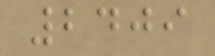2409
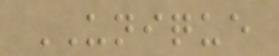UNIQUE
